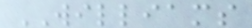WILLIAMS
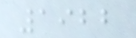1922
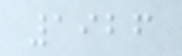1926
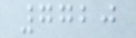7720
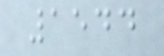1544
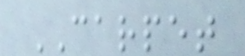CARPET
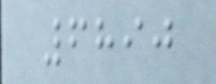6890
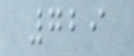729
